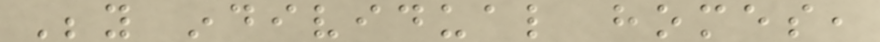Beyond individual homes,
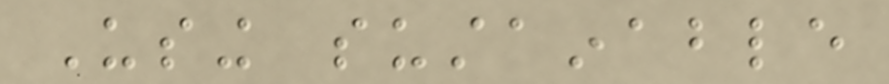Using sustainable
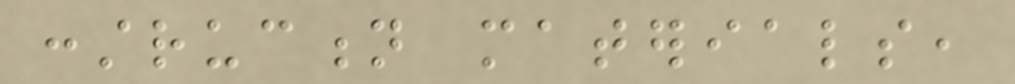construction materials,
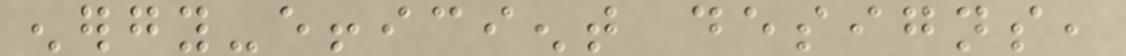energy-efficient designs,
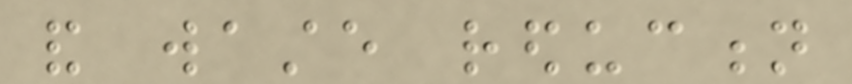and waste reduction
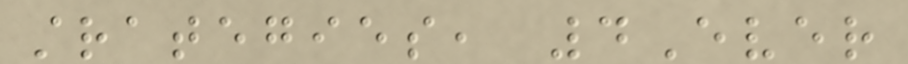strategies, 4Ever
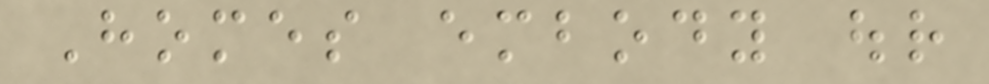Homes embody our
